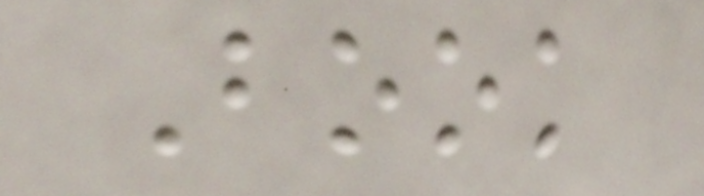Book
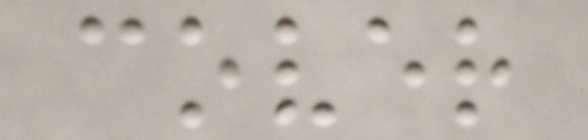cover
